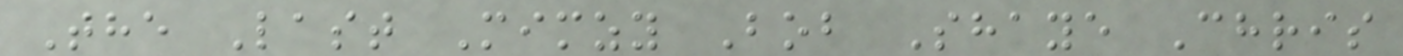The Last Mimzy Bob Shaye Chris
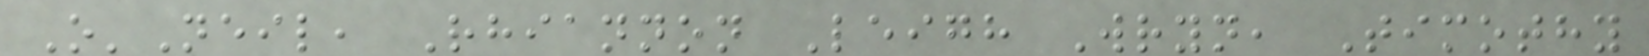O'Neil, Rhiannon Leigh Wryn, Timothy
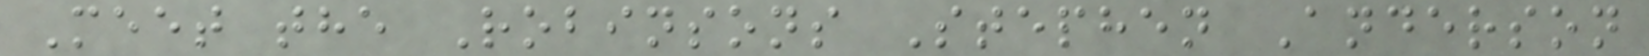Meet the Robinsons Stephen Anderson
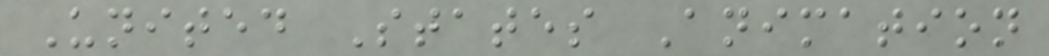United States Animation
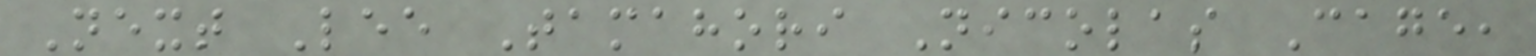Next Lee Tamahori Nicolas Cage,
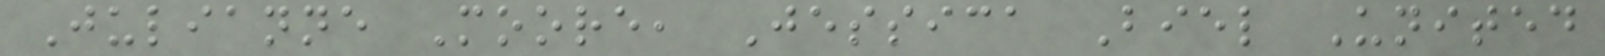Julianne Moore, Jessica Biel United
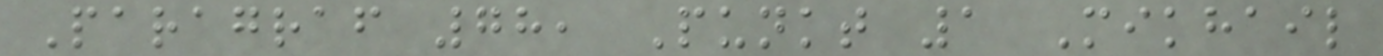Paragraf 78, Punkt 1 Mikhail
